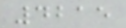4215
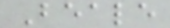Beale
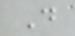D
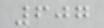607
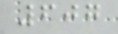607
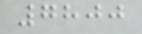7800
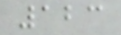123
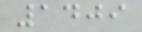1409
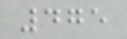475
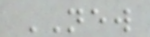NEW
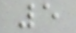5
